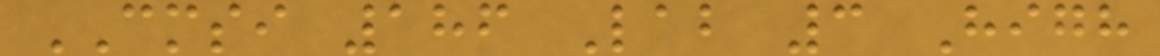CMSI 186 Lab 3 High
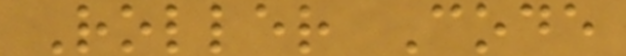Roller Code
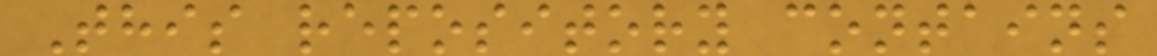This repository contains
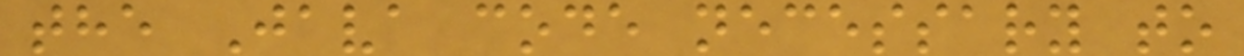the Java code necessary to
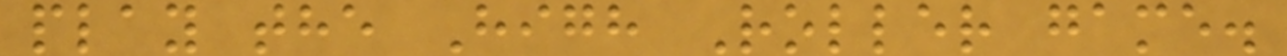play the High Roller game.
